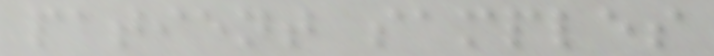patient samples
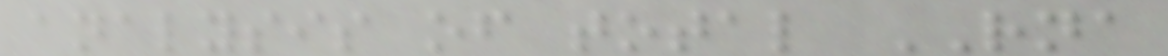analysis of total RNA
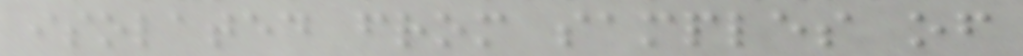isolated from samples of
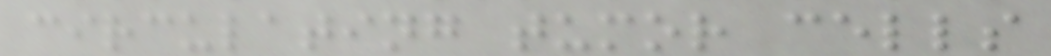circulating tumor cells
